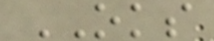OKS
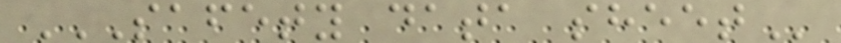SAFETY DATA SHEET
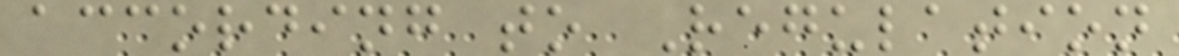according to Regulation
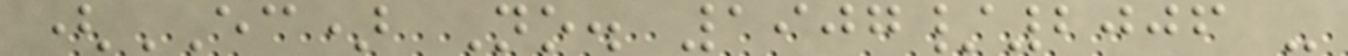(EC) No. 1907/2006 -
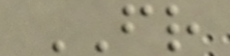FR
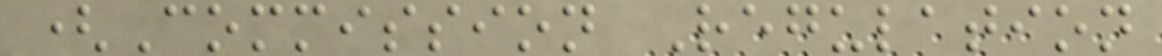(Commission Regulation
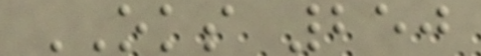OKS 250
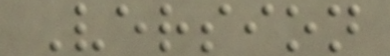Version
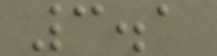3.1
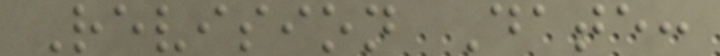Revision Date:
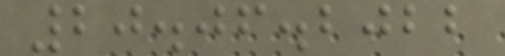20.06.2022
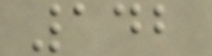142
